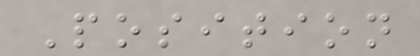Position
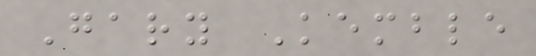Gary Kemble
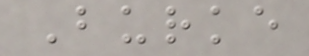Burke
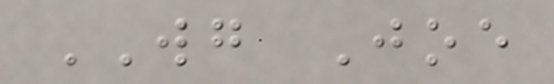WG Joe
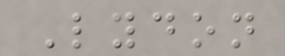Lydon
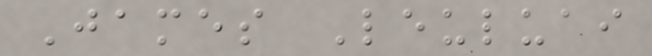James Leuluai
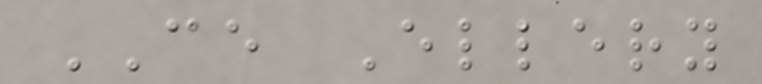CE Ellery
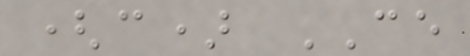(c) CE
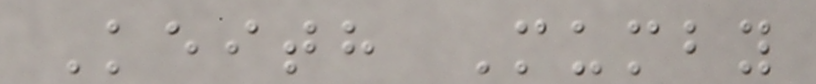Keith Mumby
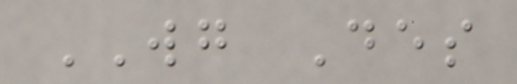WG Des
